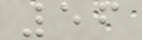56
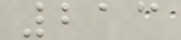213
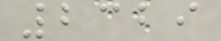2329
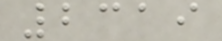2319
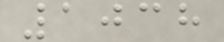1038
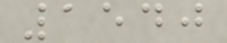1540
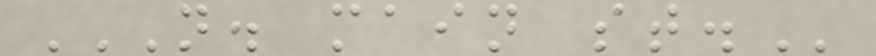N. MAIN ST.
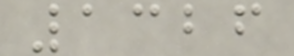1326
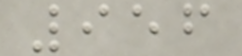956
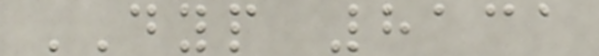DYP 8131
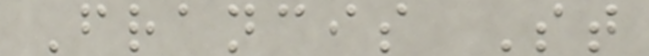Francis St
